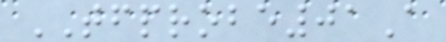TFPROBE01A
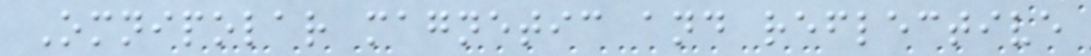Omnipolar magnetic and reflective
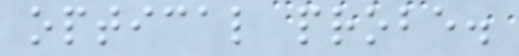optical probe.
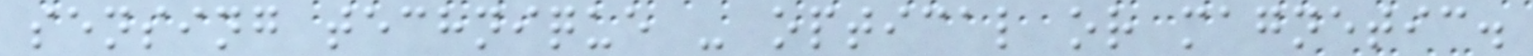sensing technique - optical or magnetic.
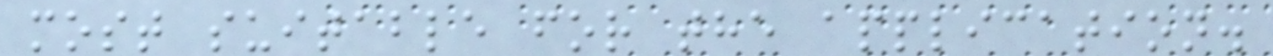most suitable for the application.
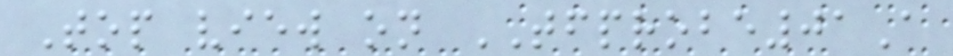Top view on TFPROBE01A
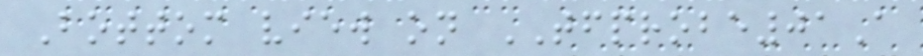Bottom view on TFPROBE01A
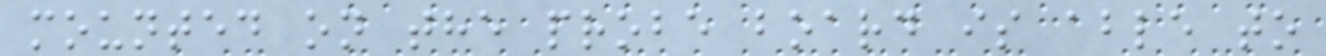mounted on the probe board is able to
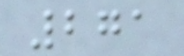271
